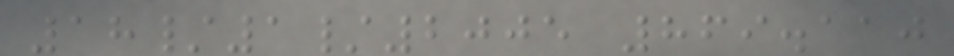18/1/2005 869.110
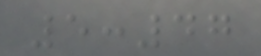5:47
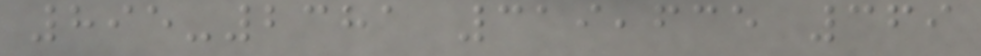895-2381 319,635 369
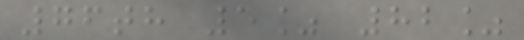76th 5% 82%
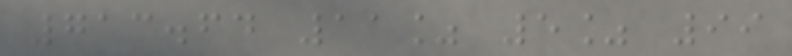713.64 11% 5% 99
